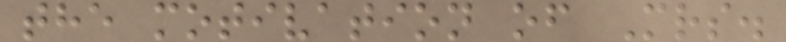the motivation of Mrs.
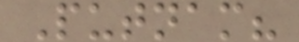Putnam?
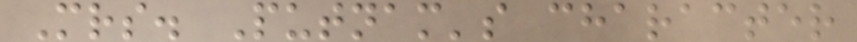Mrs. Putnam's character
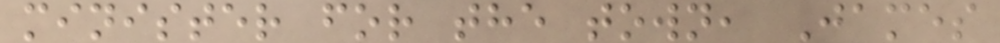minister for the town, James
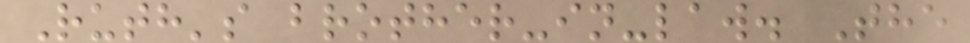Ruth's brother-in-law. The
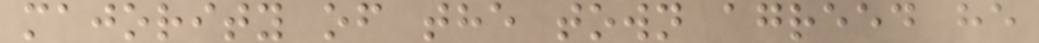majority of the town agreed he
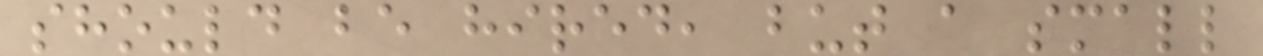should be hired, but a small
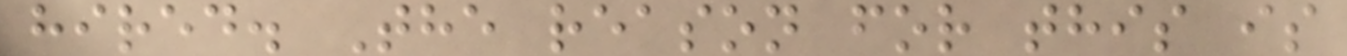hired. The reason for this is
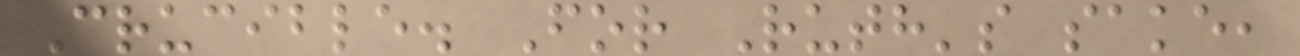Crucible. For Ruth's sake,
